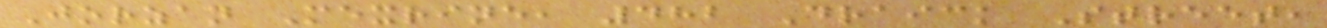Jorzan Mexrine, 482 Draick Street,
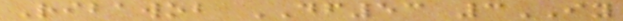Ribawob DF53 3IY
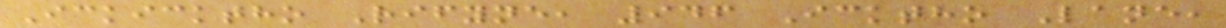Ickicktho Rifyne, 946 Icktho Lane,
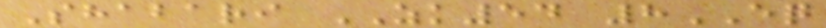Shabari ZK54 8EQ
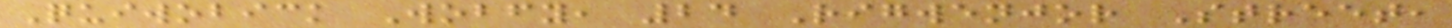Quiwobick Wobfy, 24 Rigwenjor Street,
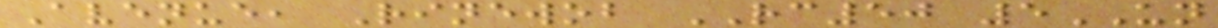Avenue, Rinewob RC50 5UN
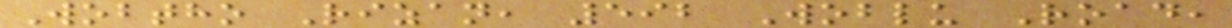Wobtho Rizan, 592 Woblu Road,
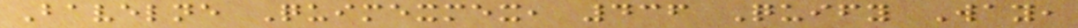Bavelne Quimexmex, 436 Quify Way,
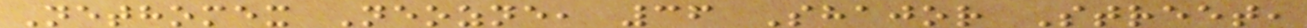Nethomex Neozne, 36 Shajor Street,
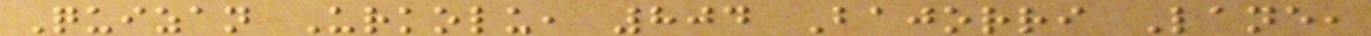Quizan Urkolu, 804 Bajorri Lane,
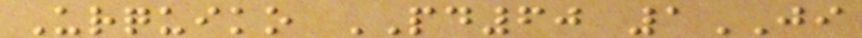Urquiko PD60 1JI
